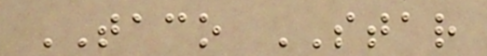TACO STAR
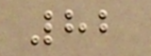82
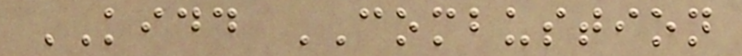KIDD COMBUSTION
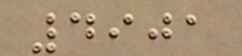4901
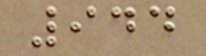944
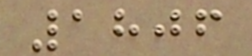1806
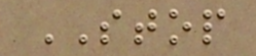STOP
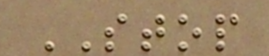STOP
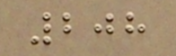208
